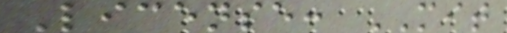License: MIT
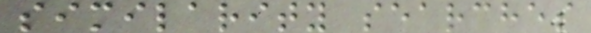similarity searches
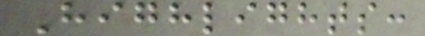Highlights:
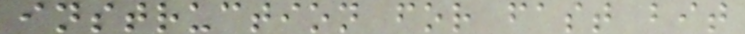instruction for fast bit
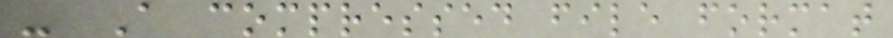- A compressed file format
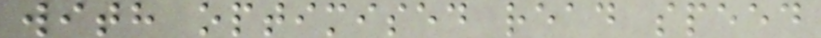with optimised read speed
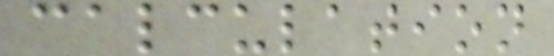calculation
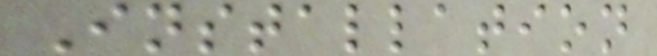Installation
